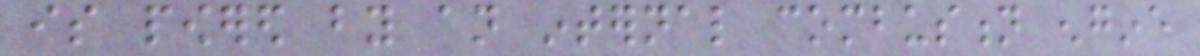is powered by an internal combustion engine
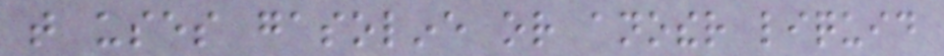that uses gasoline or another liquid
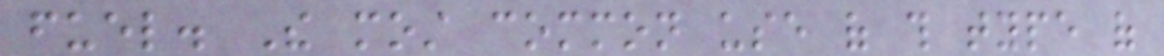fuel. The most common use of this type of
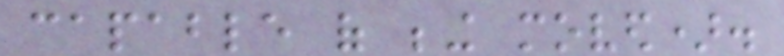capable of being moved).
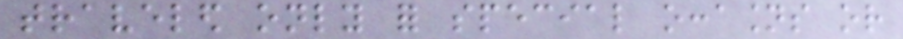traveled only for special occasions or
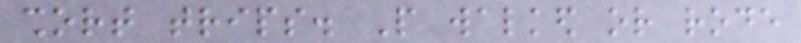short trips. People walked or rode
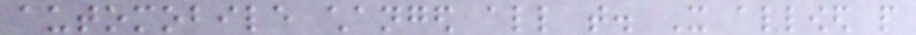automobile changed all that. It allowed people
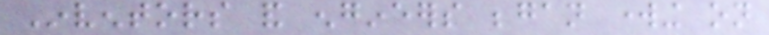Inventors and engineers began working on
